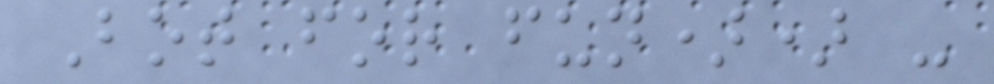Bot for fun)) -
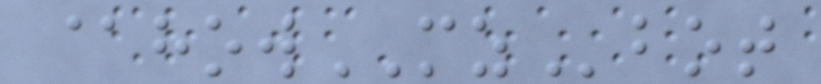@howMZbot
